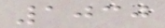1030
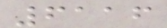6116
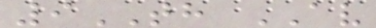9TH AV
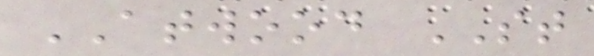ATWOOD ST
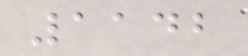1142
